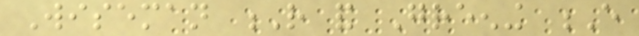Wiseman R and Greening E
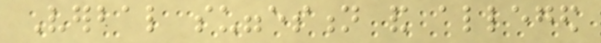Verbal suggestion and alleged
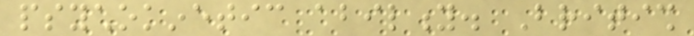psychokinetic ability. British
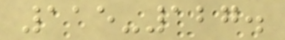115-127.
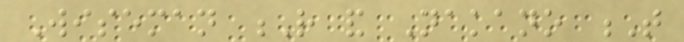Wiseman R and Nakano T
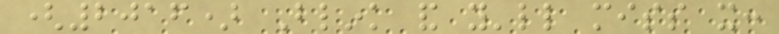(2016) Blink and you'll miss it:
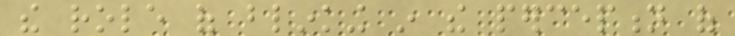the role of blinking in the perception of
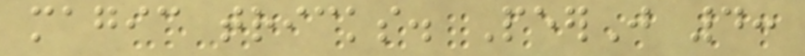magic tricks. PeerJ 4:
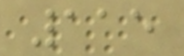115
